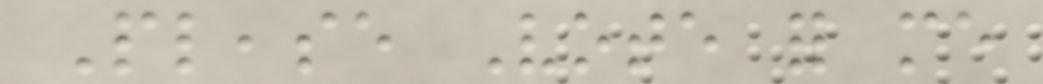Please Vote for me
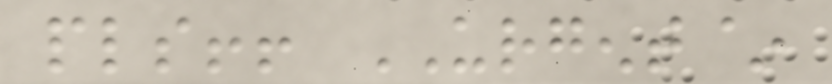pls!! URGENT~
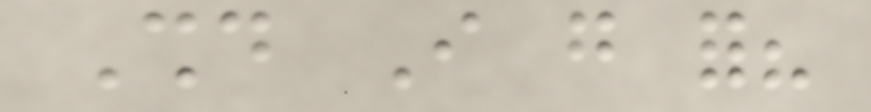Should I go for?
